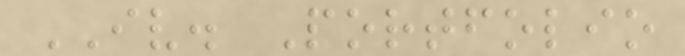IV. Portfolio
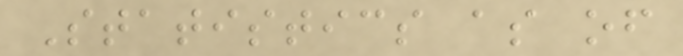Statistics as of
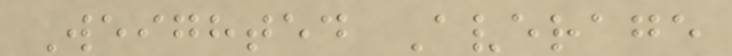Weighted Average
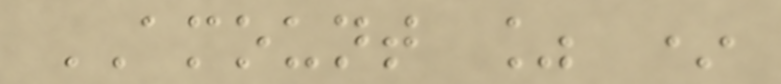AMOUNT % *
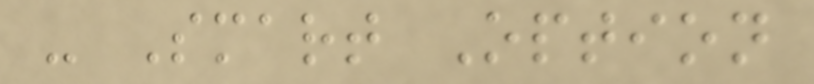- Smart Option
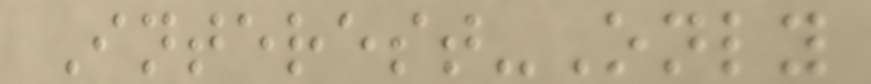Interest-Only
